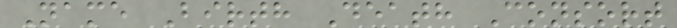Name Birth Death Consort
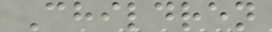Children
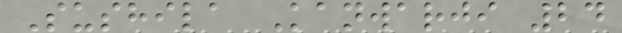Sushila Kanwarji 24
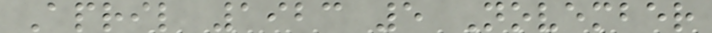April 1923 5 November
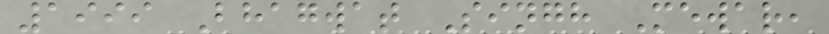1999 Bhagwat Singh Mewar,
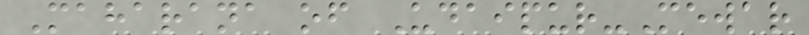Maharana of Udaipur-Mewar
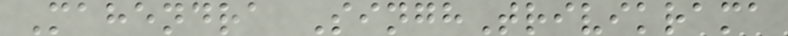Mahendra SinghTrivikrama
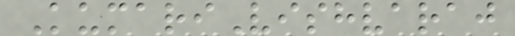KumariVishvaraj
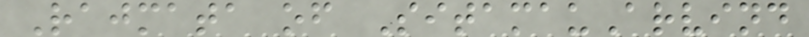Rajmata of SitamauArvind
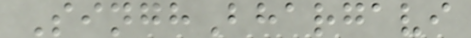SinghBhargavi
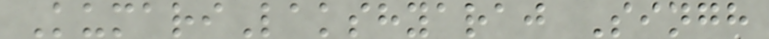KumariLakshyaraj Singh
